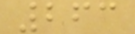263
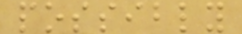possibly
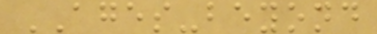AGES-beyond
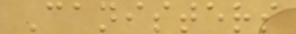Canisters
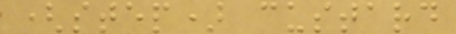(step) custard
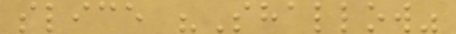slice "Shallow"
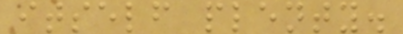itself plenty.
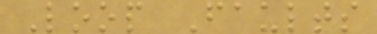Loop Faults
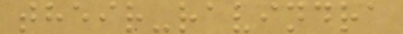their-ravindra
